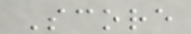Score
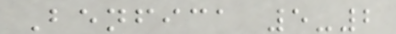Benfica 5-2
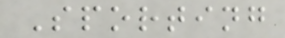Sporting
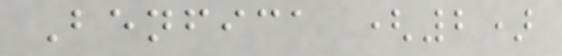Benfica (2)
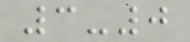3-0
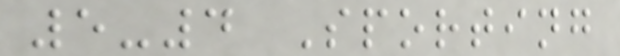5-4 Sporting
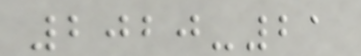2020-21
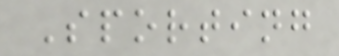Sporting
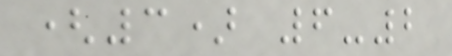(3) 6-2
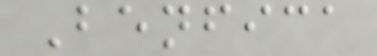Benfica
